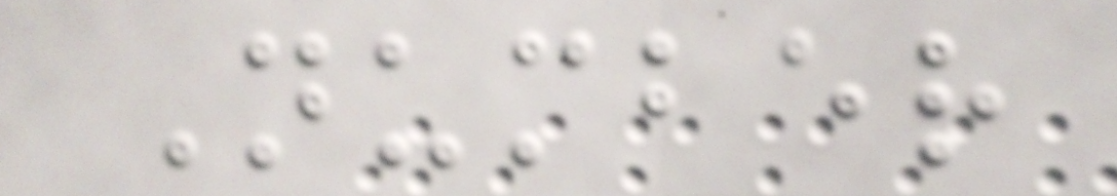Number
